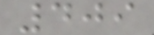409
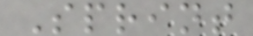Sprint
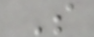S
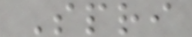Spri
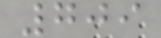709
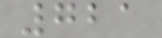721
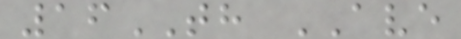16TH AVE
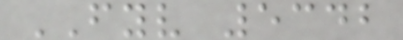FYV 5342
